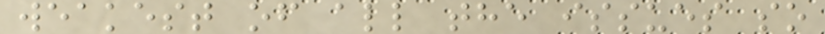weakest of all the issues so
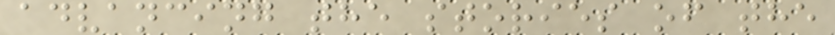advancing the stories of the
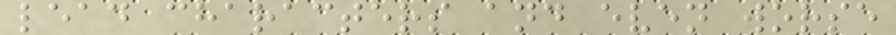lead characters and even worse
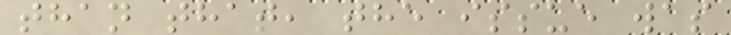than that, the issue was
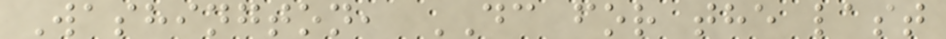Washington, DC for the last
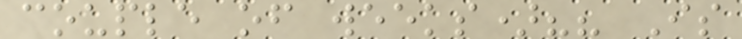couple of weeks)?? Is
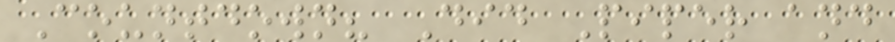Countdown? Did Piper and
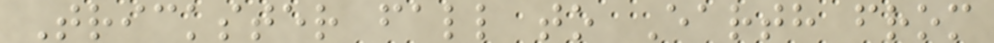Trickster fall to Earth from
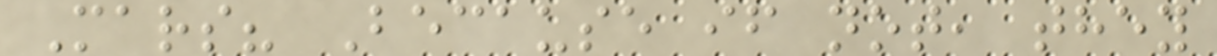Mars? Because if not, they
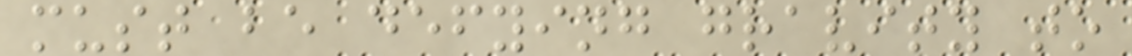must be defying gravity to
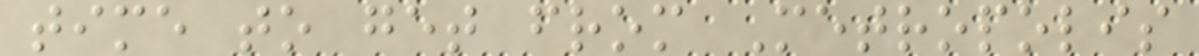time to get from Metropolis
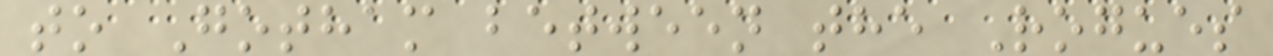to Gotham between the Rogues
